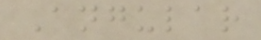Angular
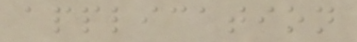application
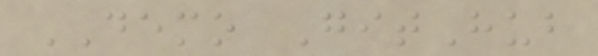DEMO GitHub
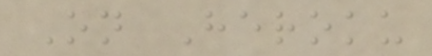On Heroku
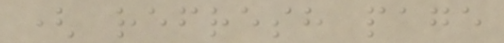( refresh page
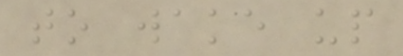to wake up
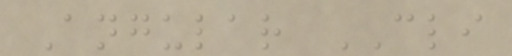Angular CLI
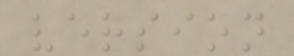version
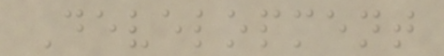Development
